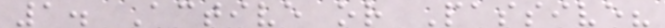1. Active or Passive?
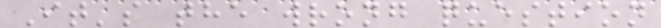It's the wrong question
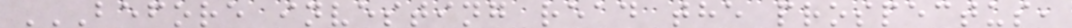BEFORE INVESTING READ THE PROSPECTUS,
